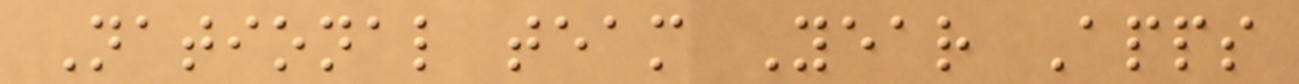National team Year Apps
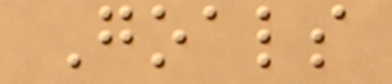Goals
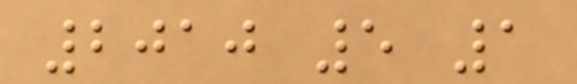2010 5 1
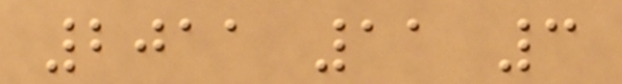2011 11 3
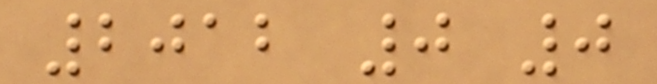2012 0 0
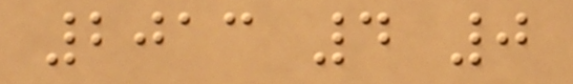2013 4 0
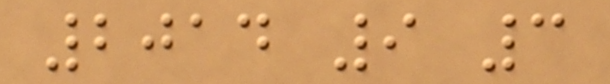2014 9 3
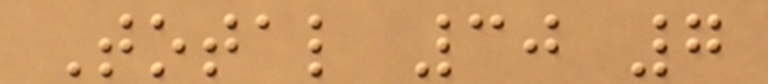Total 30 7
